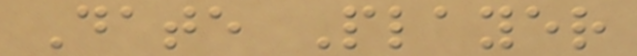Date Player
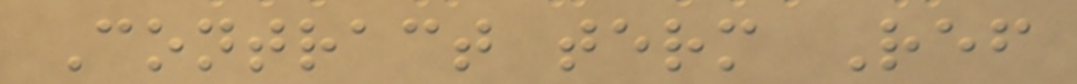Contract term Ref
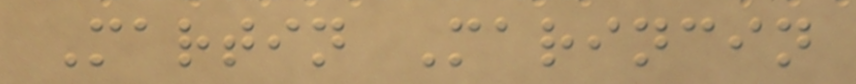Martin Marincin
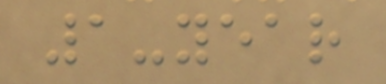1-year
